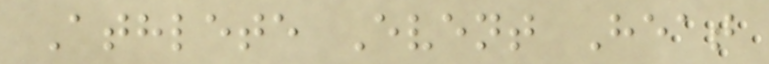Athlete Event Heat
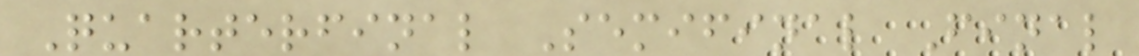Quarterfinal Semifinal Final
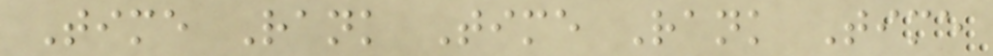Time Rank Time Rank Time
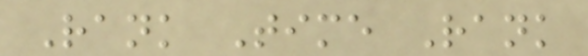Rank Time Rank
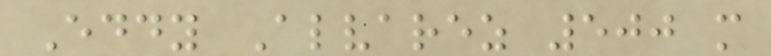Eddy Alvarez 500 m
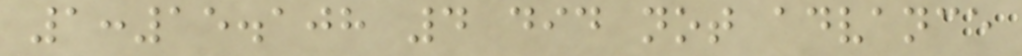1:15.108 4 did not advance
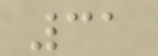31
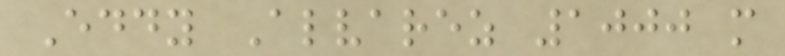Eddy Alvarez 1000 m
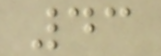43
